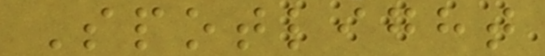Spotlight
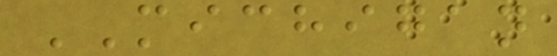MICHIGAN
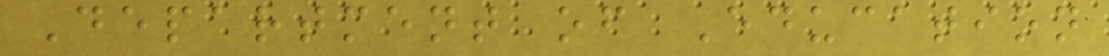Department of Education
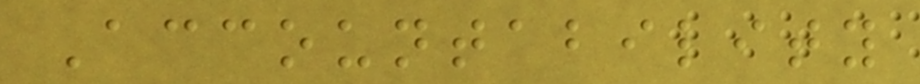Accountability
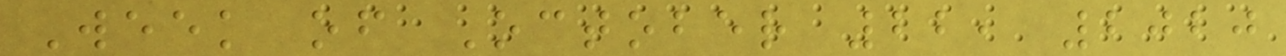Week of October 22, 2020
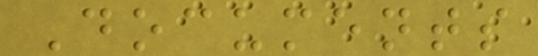Documents
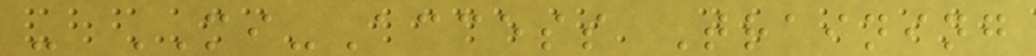- MI-Access Training
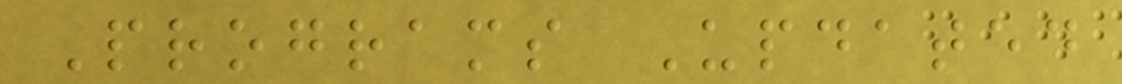Programs Updated
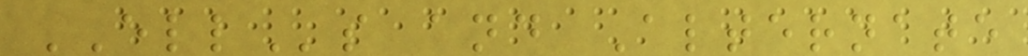ELLs and Alternate
